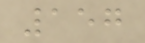157
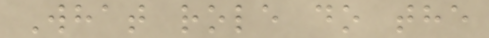What role do the
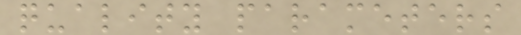quality parameters
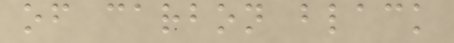of carbon black
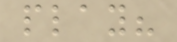play?
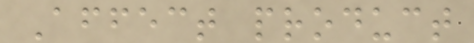Affect product
